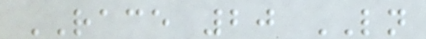RACE 20 LN
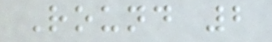Round 2
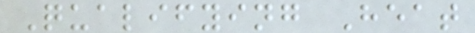Qualifying Heat
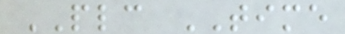PLC TIME
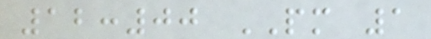12:00 PM 1
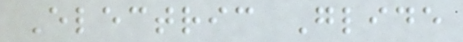Electric Glide
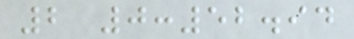2 0:52.94
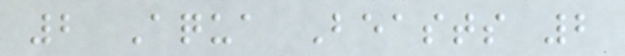2 Aqua Beasts 2
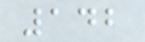142
